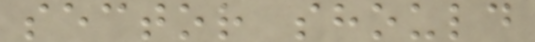sector should
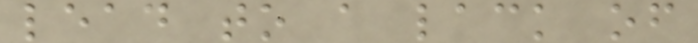lead to a lack of
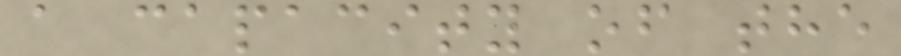a capacity of the
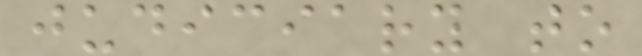judiciary to
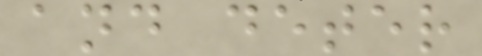and deter
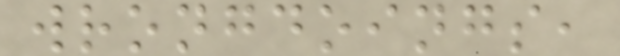wrongdoings,
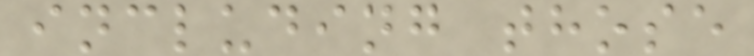including those
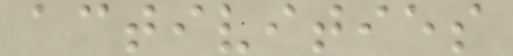activities
